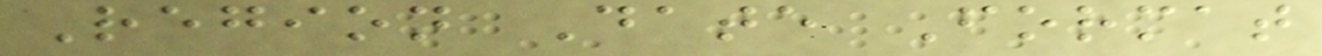Region Date Format
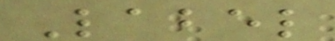Label
